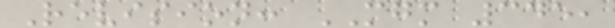Revision: MGM 345,
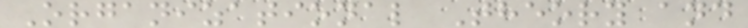Organizational Theory and
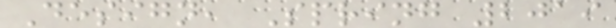Design, Spring 2019
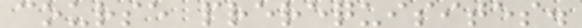course prerequisites.
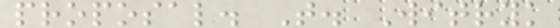proposal. T. Witryk
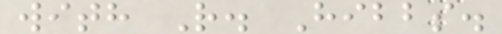with R. Hibbs.
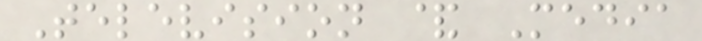Television & Media
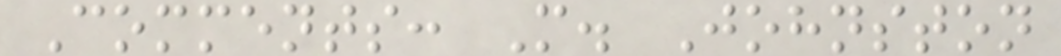Comments: M. Johnston
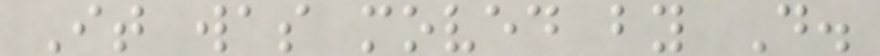It was moved by D.
